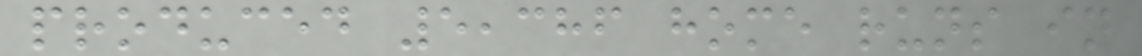produced 5,386 home runs in
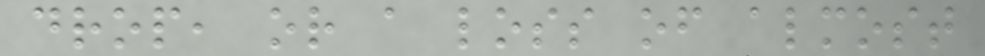drop, or a loss of almost
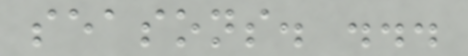seasons. ...
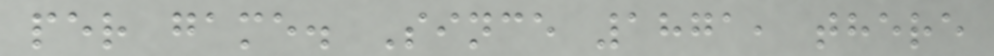per game. Since 1871, there
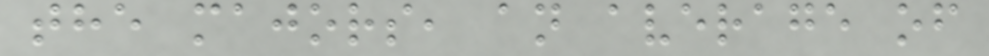the majors, an average of
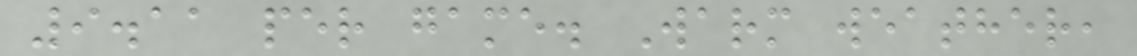9.11 per game. Warm weather,
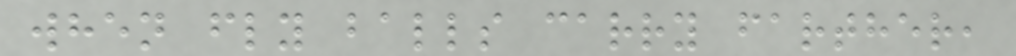when fly balls carry farther,
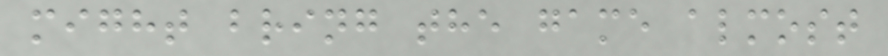might bring the game almost
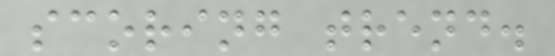scoring trend.
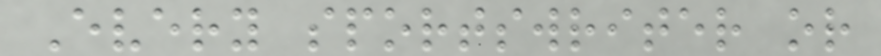Every sportswriter or
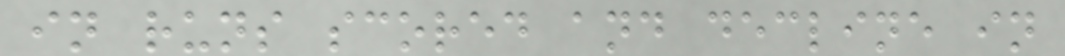in runs scored and decline in
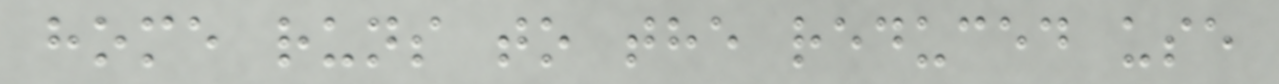home runs to the reduced use
